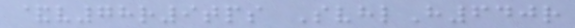&v78r9tps SvhlH640r
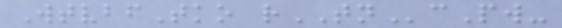WtvbfTko rTNcPw-
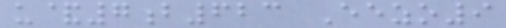u&7b623 Eezo9
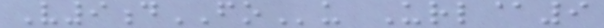V9dFOu Url@9
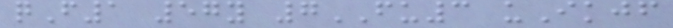qF1 57y 7FU3 uIkjf
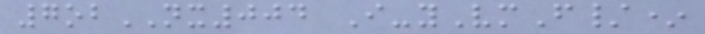7obNX004 I-yVmF/*
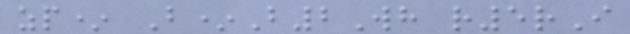zp* B*B2Wh r5rI
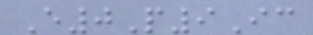E0P9Ic
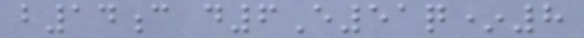b14c d6E51q*8
